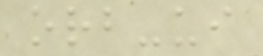orb-ui
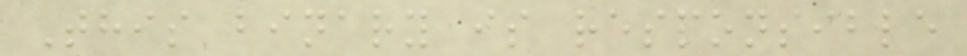This binary is responsible
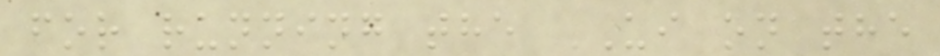for running the UI on the
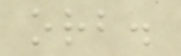orb.
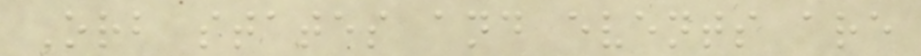Orb states and events are
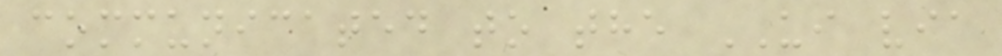communicated to the UI via
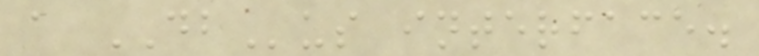a DBus interface.
